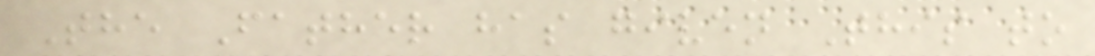The Father has given This to
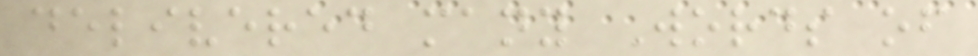delivered many Words of
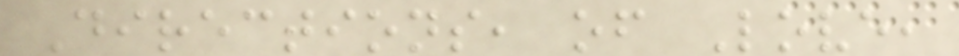Directions, of Love,
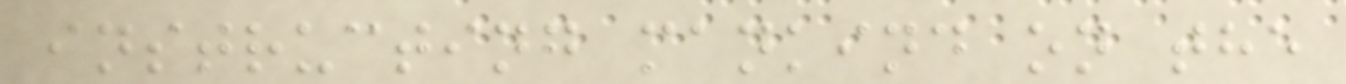instructing mankind on the
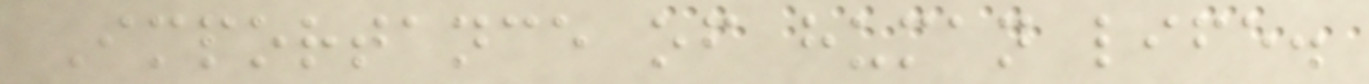Importance of human life.
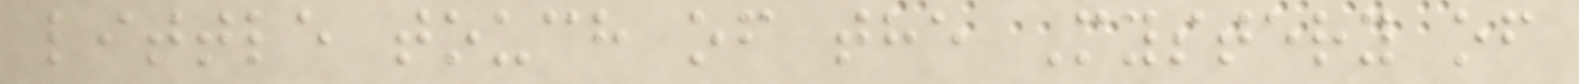little touch of the Mystery of
